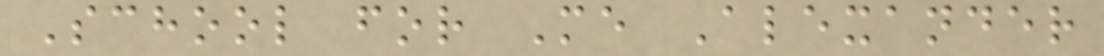School for Me Alexander
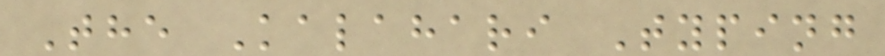The Kalahari Typing
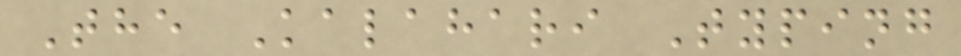The Kalahari Typing
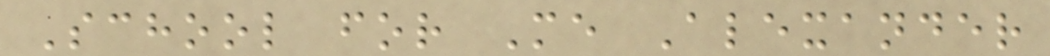School for Me Alexander
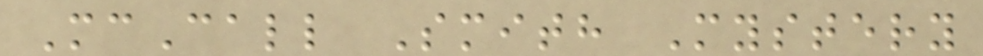McCall Smith Mystery
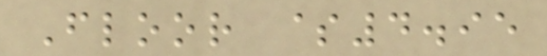Floor $4.95
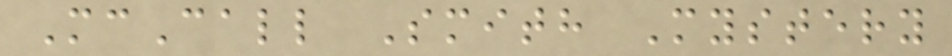McCall Smith Mystery
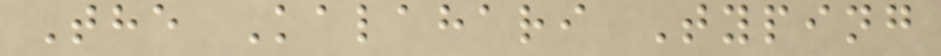The Kalahari Typing
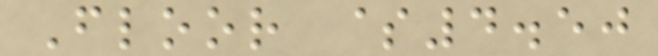Floor $4.50
